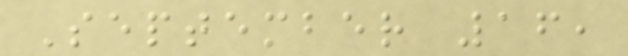September 16,
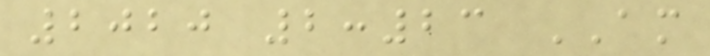2020 2:23 AM
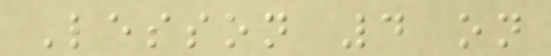Lesson 4 on
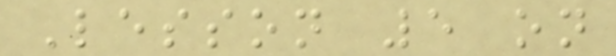Lesson 5 on
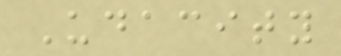Udacity
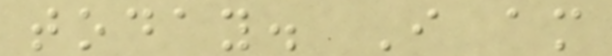today. I am
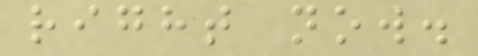right now.
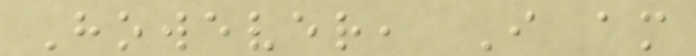However, I am
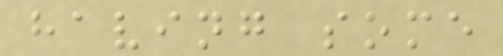having some
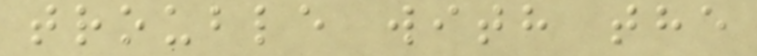trouble with the
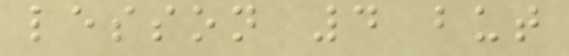lesson 4 but
